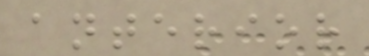anterior
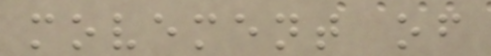movement of
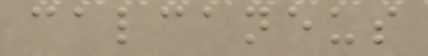calcaneus
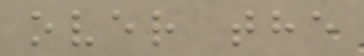over the
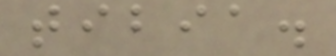tibia.
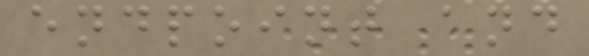endpoint and
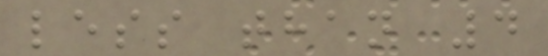less than 4
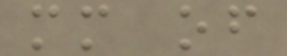mm of
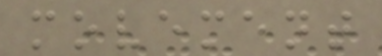movement
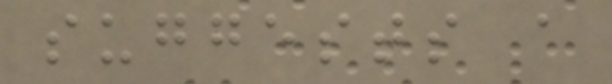suggests a
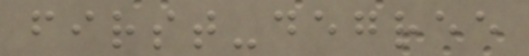first-degree
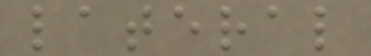lateral
